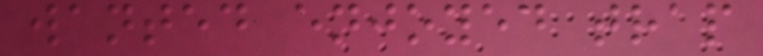wanted enjoyed trap
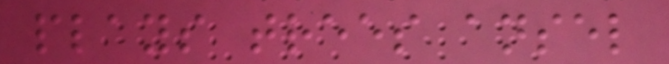plays trees ansel
